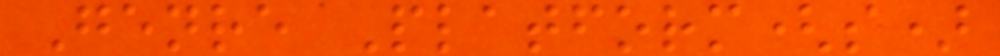Genre Platform(s)
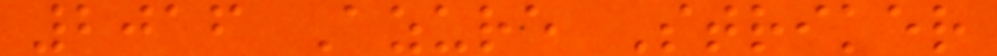2016 Azure Striker
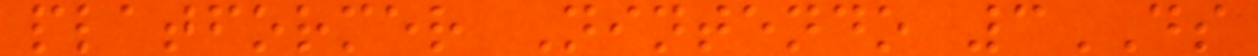platformer Nintendo 3DS
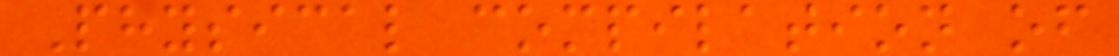Physical compilation of
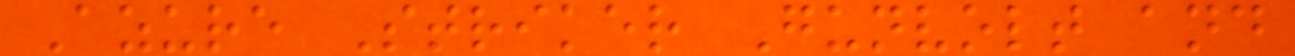Azure Striker Gunvolt and
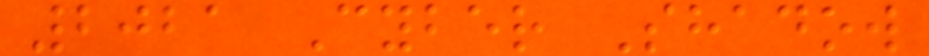2021 Cyber Shadow
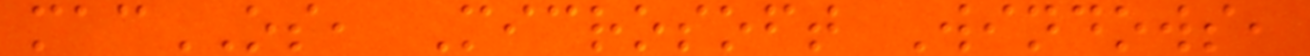macOS, Microsoft Windows,
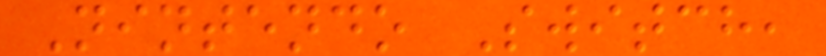Nintendo Switch,
